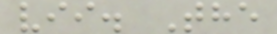vii. The
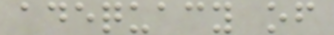adequacy of
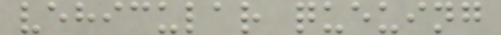vehicular queuing
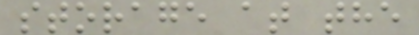storage at the
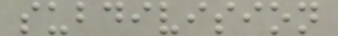subdivision
